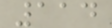114
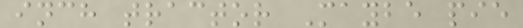inch tractor Maybe pie
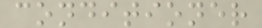conditioner
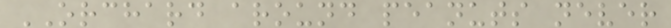ORCHARD around peanuts never
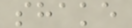shake
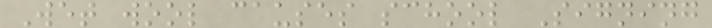Wet wool causes school Signing
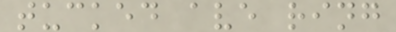tucked ave ring
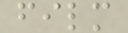film
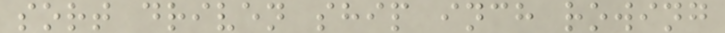sort driven ship inch rowing
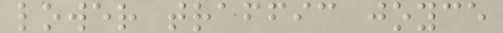lower traffic joyce
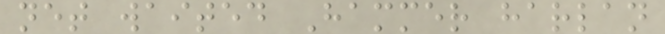net waited Hammer harlan
